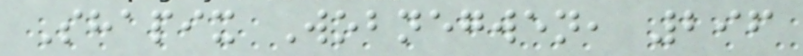Shapix Wobnegwen, 296
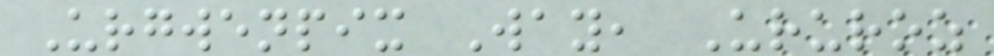Urgwenpix Way, Ururoz
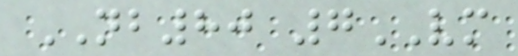NB80 7VM
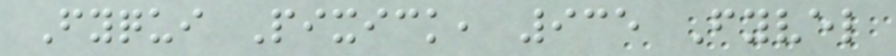Fyqui Pixick, 935 Fyvel
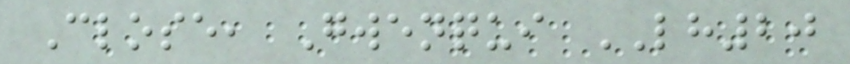Close, Gwenqui LH20
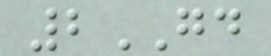2GD
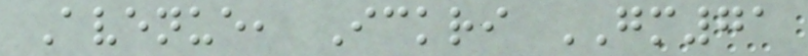Avenue, Ickri GM71
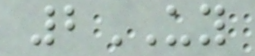2UY
